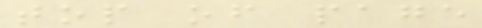top of page
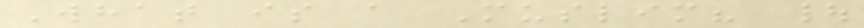What is a Muslim? |
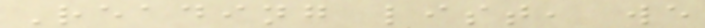Reading list, we
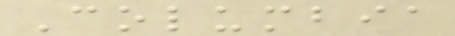Columbia
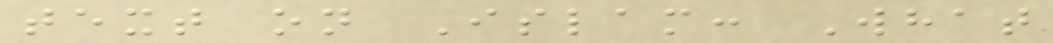text on Islam: What
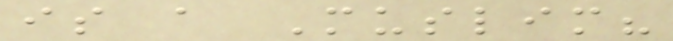is a Muslim?
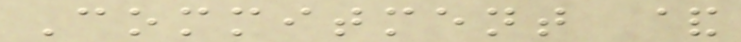Commitment &
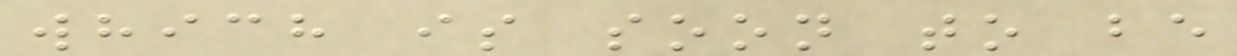which is soon to be
